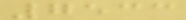7533
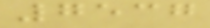7537
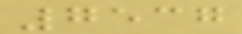7537
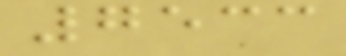7533
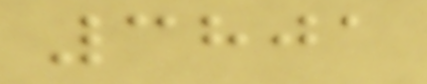3801
